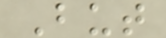But
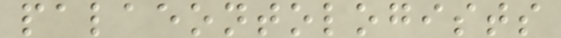palaeontologists
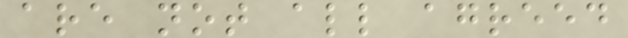are not all agreed
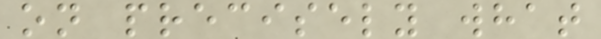on precisely what
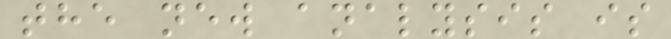the new analysis is
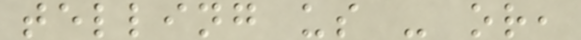telling us - or,
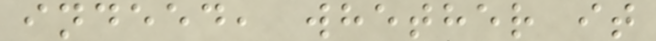indeed, whether it
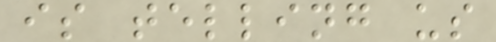is telling us
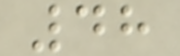48
